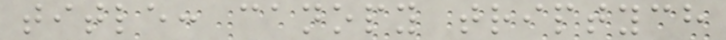title: canopy triptych
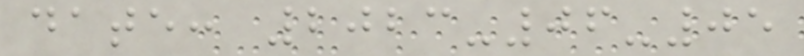date: 2023-06-05
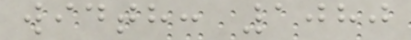width: 1080
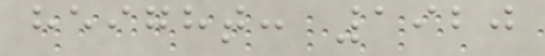height: 1920
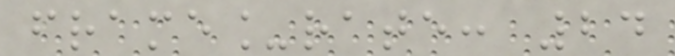frame_rate: 24
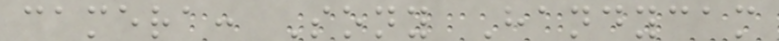camera: Sony Handycam
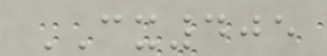CX405
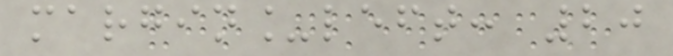margin_left: 20
